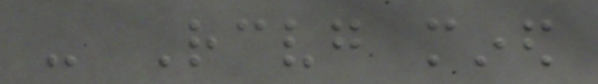- Receiving mined
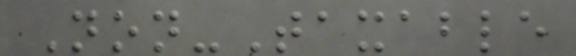Non-Taxable
